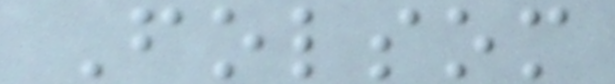Folsom
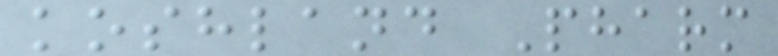koshland Pharm
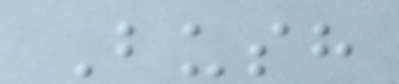Bush
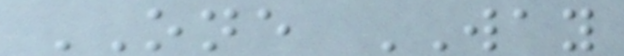ONE WAY
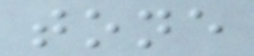tone
